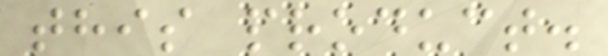this product.
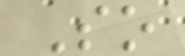So
